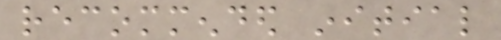recommended initial
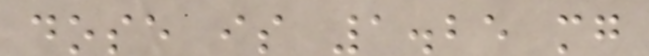dose is 1.25 mg
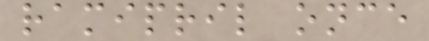ramipril once
